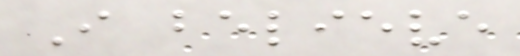I believe
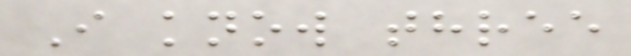I know three
